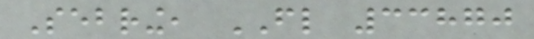Sebring, FL 33870
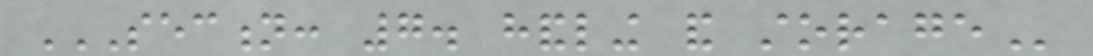SECTION: 7. HANDLING AND STORAGE
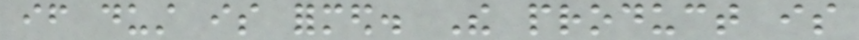if dust is formed. The product is
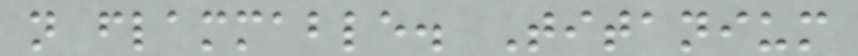not flammable. Titanium
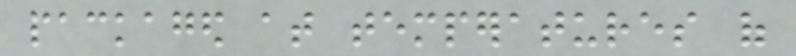packaged at temperatures of
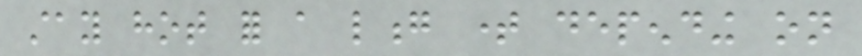stay hot for a long time depending on
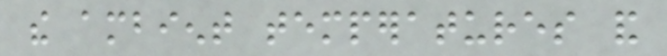the ambient temperatures and
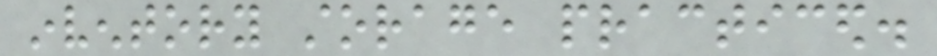inventory storage practiced.
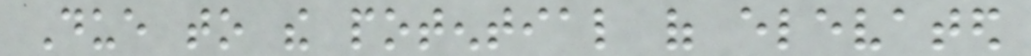Due to the potential of elevated
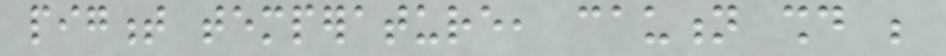pigment temperature, caution should be
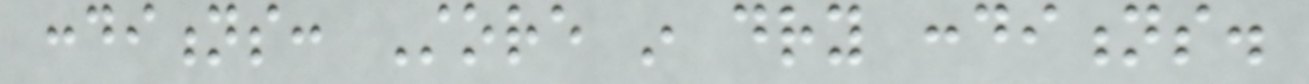conditions: Store in dry conditions.
